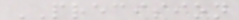PRECISION
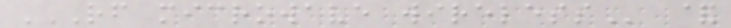RF MICROWAVE WIRELESS &
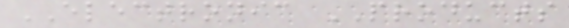ELECTRONIC PRODUCTS
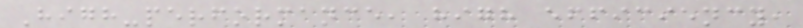High-performance, high efficiency,
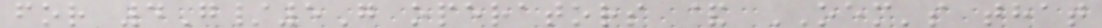for 4G/5G operators & OEM's that
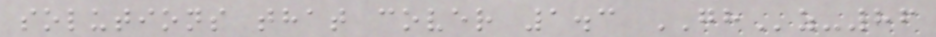solutions that cover 1.3 GHz-86
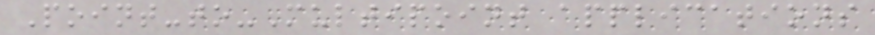Point-to-Multipoint applications
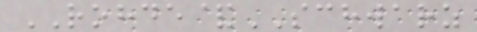ROHDE&SCHWARZ
